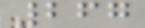267
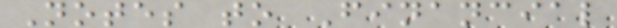Notes to Financial
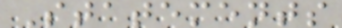Statements
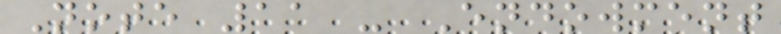Note 11 - Endowment
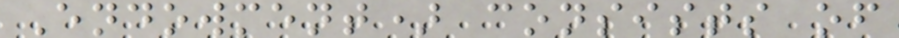Endowment) consists of
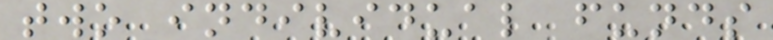two individual funds
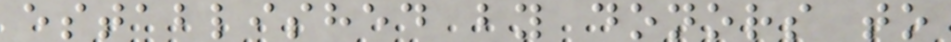established by donors to
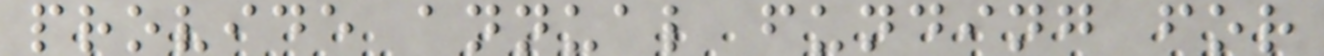provide annual funding for
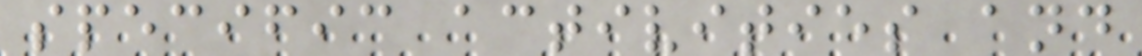specific activities and
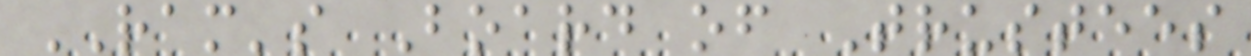RAM's Board of Trustees
